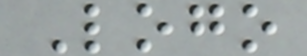Logo
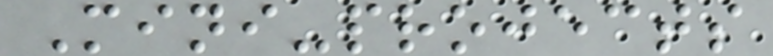Mini-projects
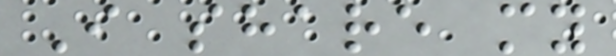I share my
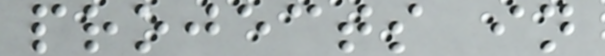projects in
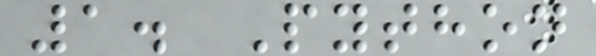1. Python
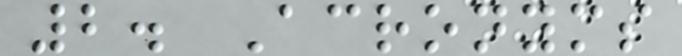2. Acronyms
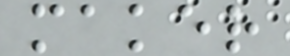maker
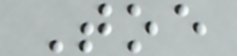Toe
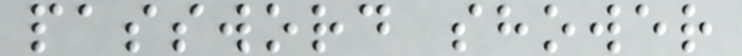password shower
